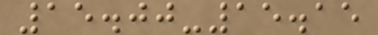15.00-15.15
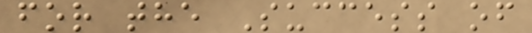for the Success of
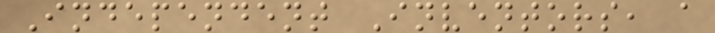Independent Inventors, a
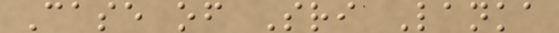Case of Sri Lanka
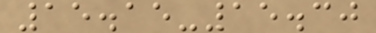15.15-15.30
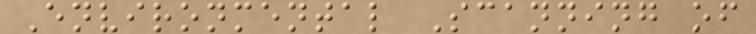Environmental Scanning of
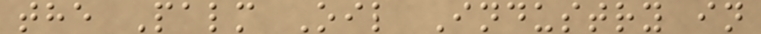the Palm Oil Industry in
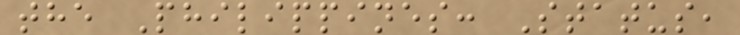the Philippines: Status,
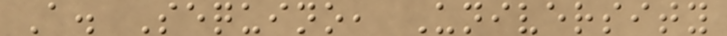A. Sequino, University
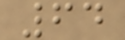64
